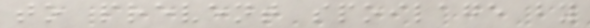to prevent spoilage by
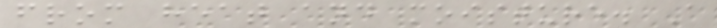from heat and moisture. A
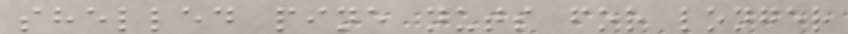shelled pine nuts for longer
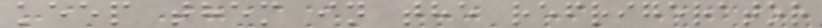keep them in the refrigerator
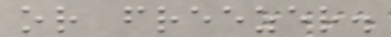or freezer.
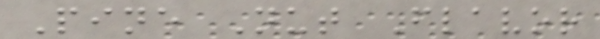Pine Nut Flavor
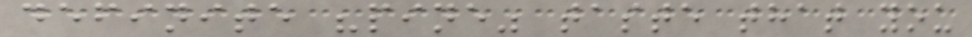definite "pine" taste that you
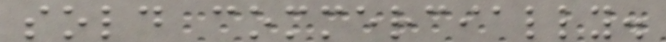sold commercially.
